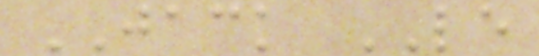JACK LE
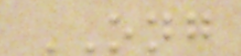ONG
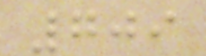709
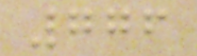776
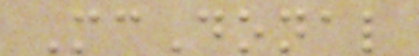McDonal
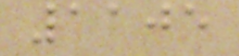1105
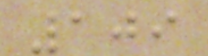109
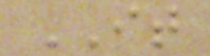IT
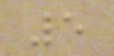5
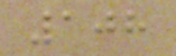108
